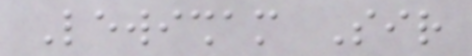Lewisham Sir
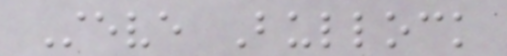Steve Bullock
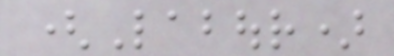(Labour)
